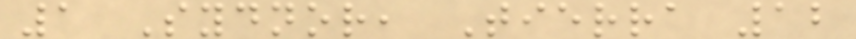1 Sydnor, Tierra 12
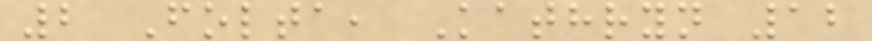2 Folta, Kathryn 12
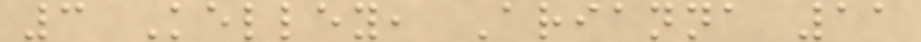3 Kelley, Arianna 11
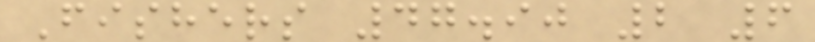Fishers 47.90 2 6
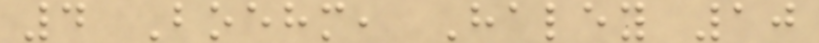4 Boehm, Haley 10
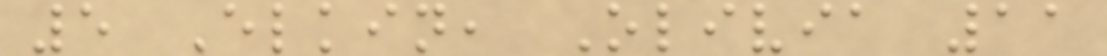5 Elkin, Olivia 11
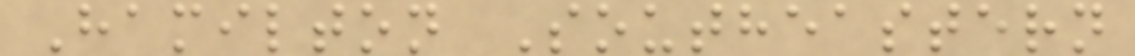Hamilton Southeastern
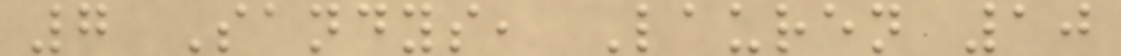7 Sandys, Lauren 10
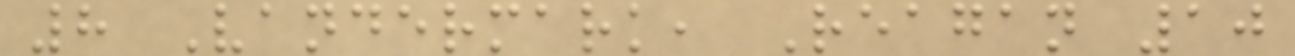8 Vandermark, Reagan 10
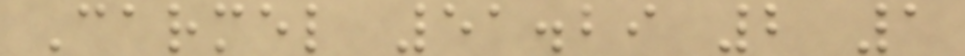Carmel 51.29 2 1
